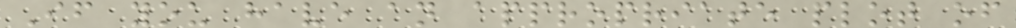If you have an appropriate plot of
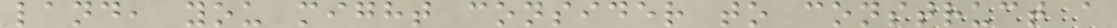land, you might consider to construct a
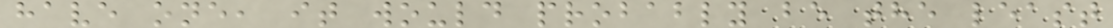have one, it would probably be the least
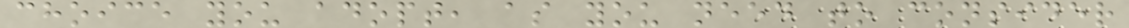choice you adopt, as you need to consider
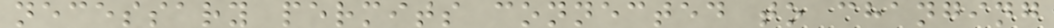necessary permits connected to changing
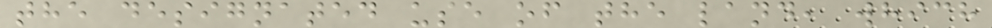the designated use of the land, which
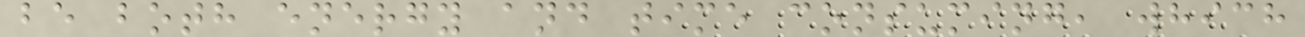be both energy and time consuming, which
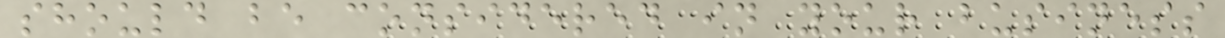should be considered in your business
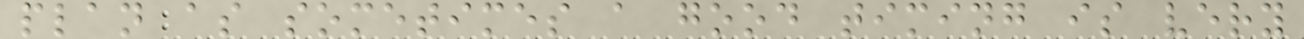plan as sometimes a good timing is very
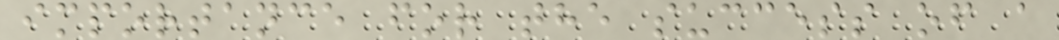importance for the success of a
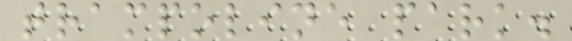trampoline park.
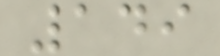149
